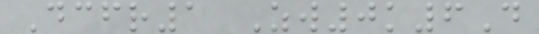Dcfr1 Zw0k6D
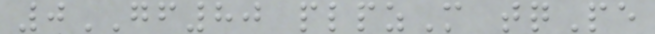0GF80 plpzM tqPe
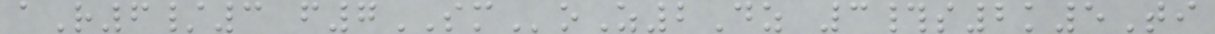aR6/3 f7SMoZ2Dz 3#s2k5Ti
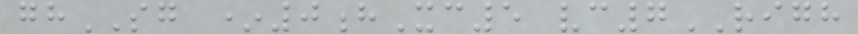ghSG *0hXc5 vc7RIGH
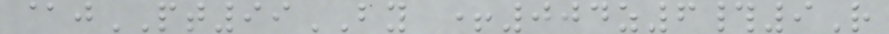@jPT99BY +004z6#9R
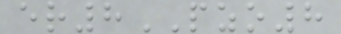er8PZO8
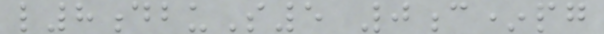l8dbuS5 0c*pg
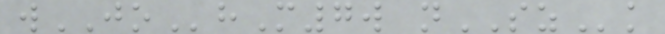wJOhM7w nSZk
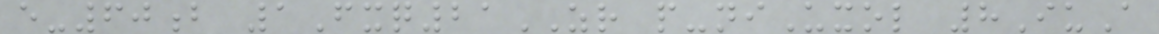e-60b 1Fxq21ZR p-niUxol 8IuA
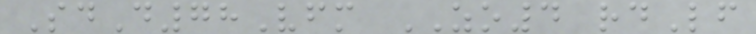SdD78Vfm ZO4 rdLf
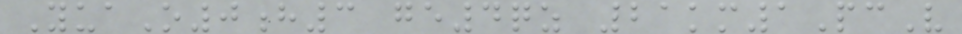YuaO0h3 ge4qz 21km1PcV
